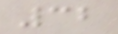32
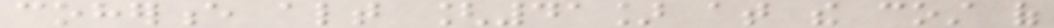coherence altogether [41] at the cost of
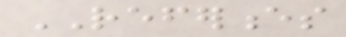REFERENCES
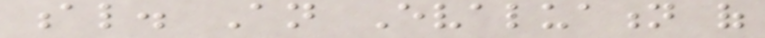al. An Evaluation of
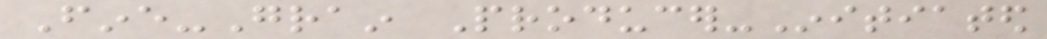Fine-Grain Producer-Initiated
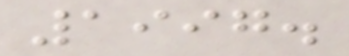1997.
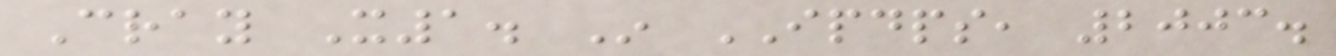Cray X1. In IPDPS, 2003.
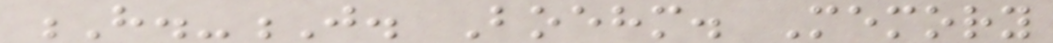H.-J. Boehm. Memory
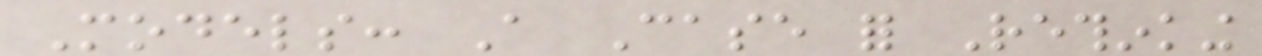Models: A Case for Rethinking
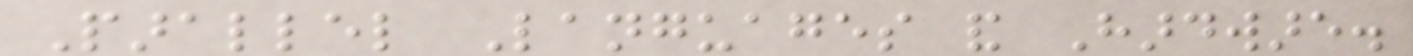Parallel Languages and Hardware.
